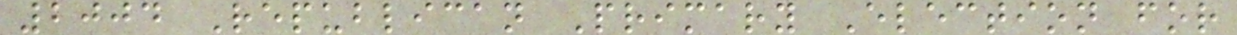2004 Republican Primary Election for
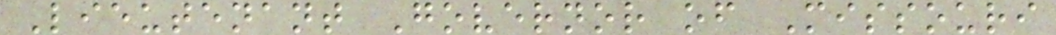Lieutenant Governor of Missouri
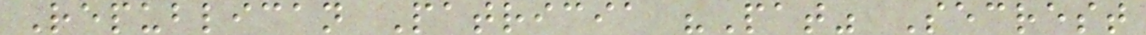Republican Patricia "Pat" Secrest
